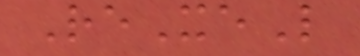ReXeL
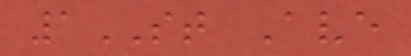1ST Ave
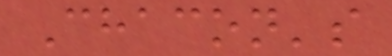Chacon's
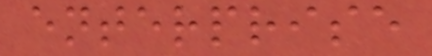enterprise
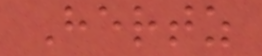Hertz
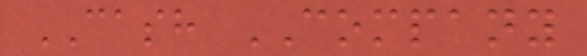CASH COMPANY
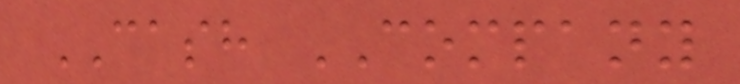CASH COMPANY
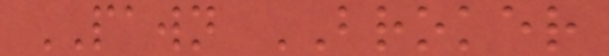PAWN BROKER
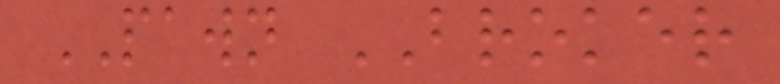PAWN BROKER
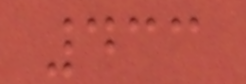433
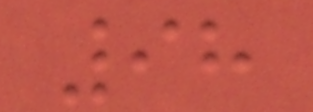98
